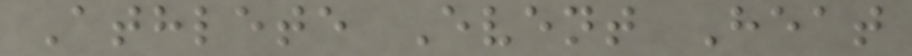Athlete Event Heat
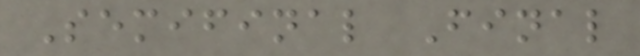Semifinal Final
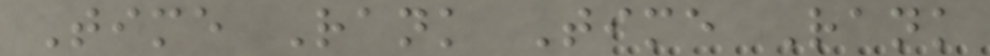Time Rank Time Rank
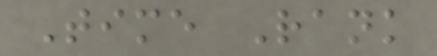Time Rank
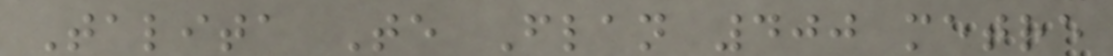Talita Te Flan 400 metre
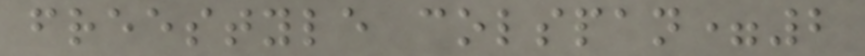freestyle colspan=2
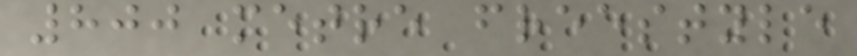800 metre freestyle
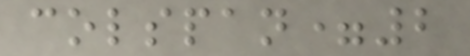colspan=2
